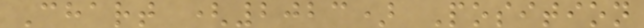Chart (2023) Position
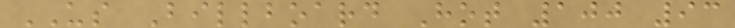US Billboard Hot 100 93
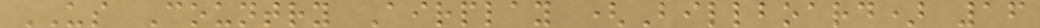US Country Airplay (Billboard) 16
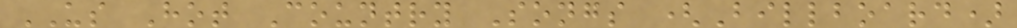US Hot Country Songs (Billboard)
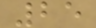25
